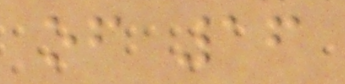of 16
